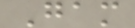Gam
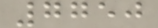7750
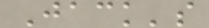Jack's
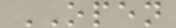OPEN
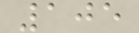105
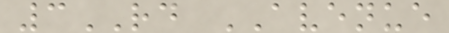3RD AVENUE
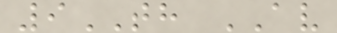9TH AV
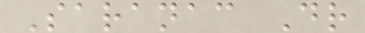Saranac Dr
